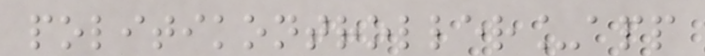politikontroller_app
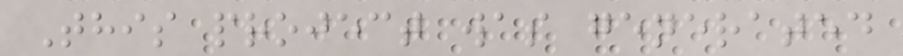This project was generated
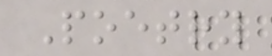Poetry
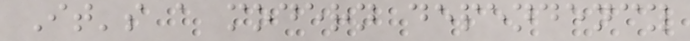It's a modern dependency
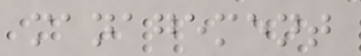management
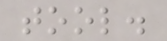tool.
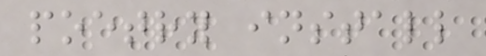poetry install
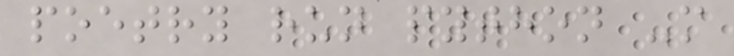poetry run python -m
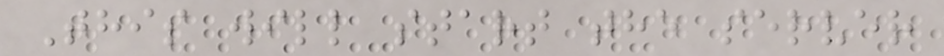This will start the server
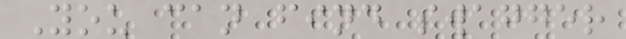You can find swagger
